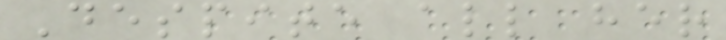Despite all her
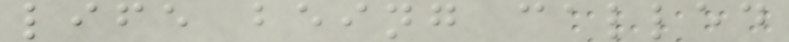life being called
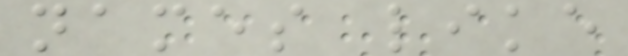names like
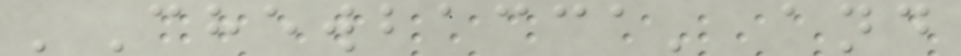'Chewbacca' and
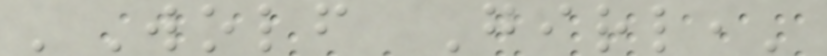'Wolf Girl,'
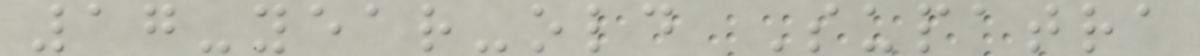17-year-old Supatra
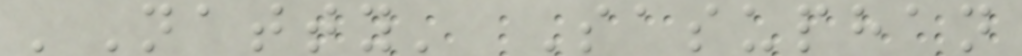'Natty' Sasuphan
